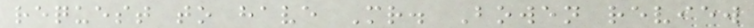request to have Mr. Bowen review
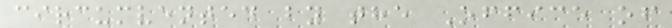circumvented by the Office of
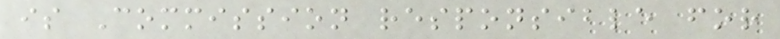is Commission responsible for
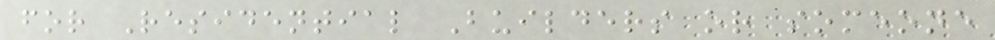for Residential Builders or someone
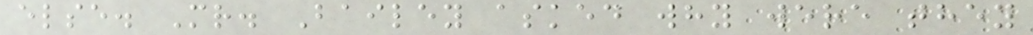else. Mr. Bailey asked why were they
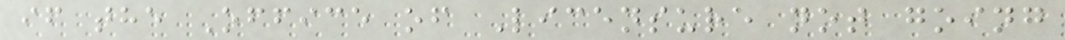if the Office of Licensure not going
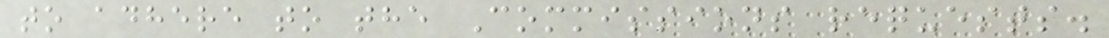to adhere to the Commissions requests.
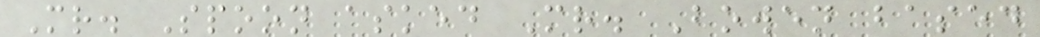Mr. Spoon asked Mr. Bowen based
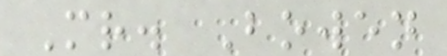Mr. Bowen
